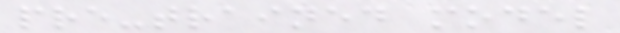pre-trained model
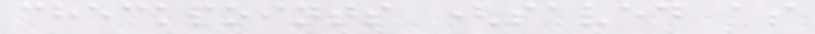checkpoints (saved as
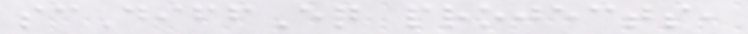scDiffEq projects,
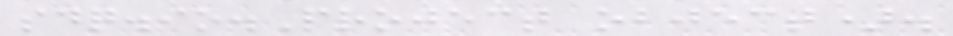sdq.io.Project object).
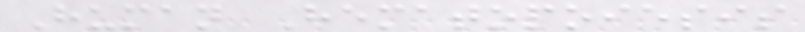Human Hematopoiesis
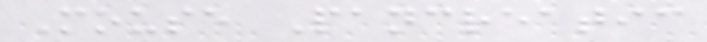Mouse Pancreatic
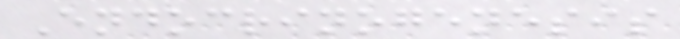Endocrinogenesis
